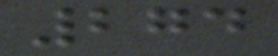274
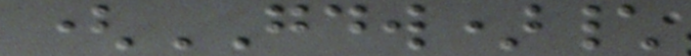(GDW)\
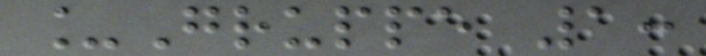_Gruppe 1:
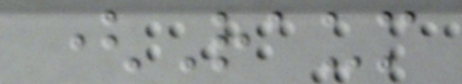(Raum
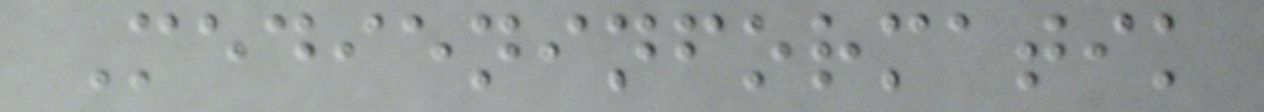Medieninformatik
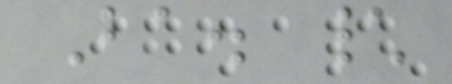Ba. \
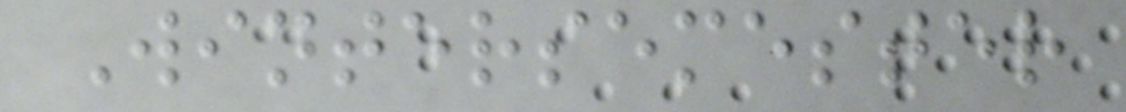Wintersemester
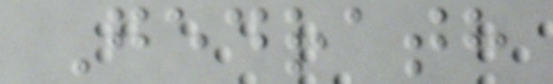Gedrath
